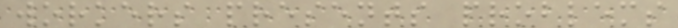workers presents problems
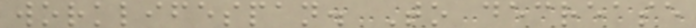worklifespan. To decrease
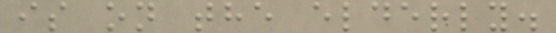is on the elderly.
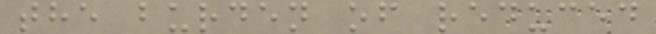the burden of reduced
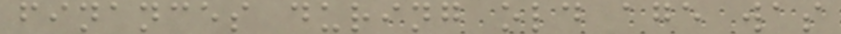finances during old age was
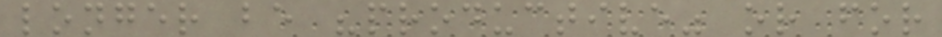longer be "productive" or for
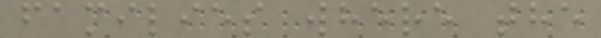families where the
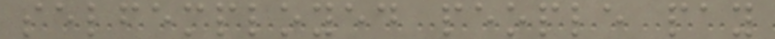selfemployed people pay
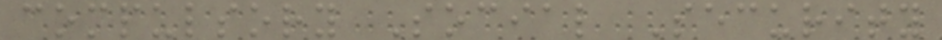compulsory Social Security
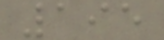195
